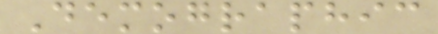Demographic
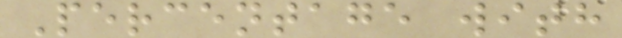Percentage with
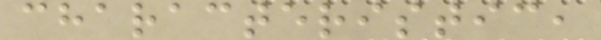characteristic,
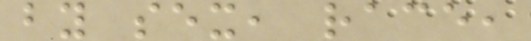by sex, race,
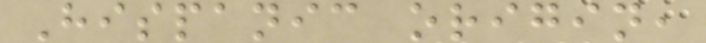Hispanic origin,
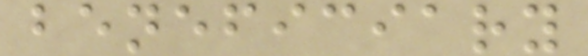beneficiary
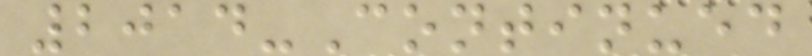2014-Continued
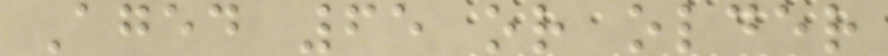Aged 65 or older
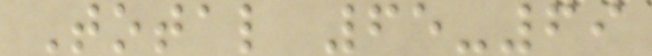Total 65-69
